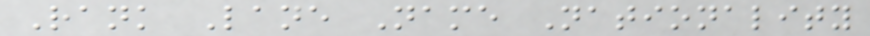Rank Lane Name Nationality
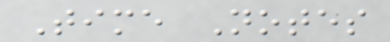Time Notes
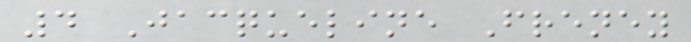4 Jacqueline Freney
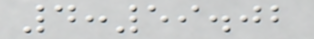4:59.02
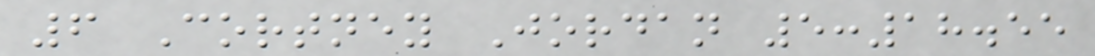6 Cortney Jordan 5:18.55
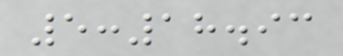5:18.93
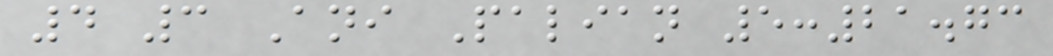4 3 Ani Palian 5:21.73
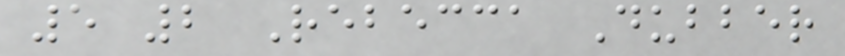5 2 Rebecca Dubber
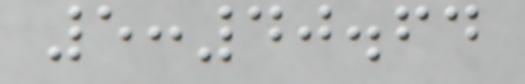5:40.64
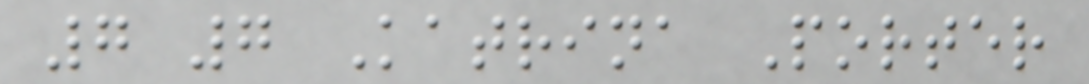7 7 Katrina Porter
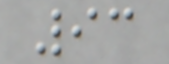93
